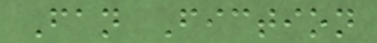Fan Fiction
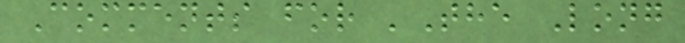Comments for 'The Long
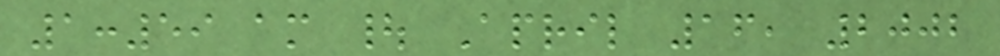1:59 am | April 16, 2002
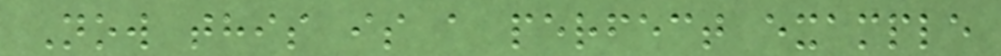Now this is a perfect example
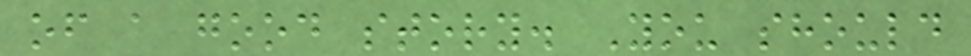of a good story. You should
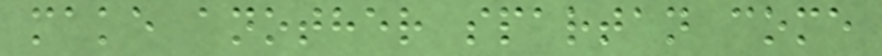make another spartan come
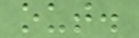out.
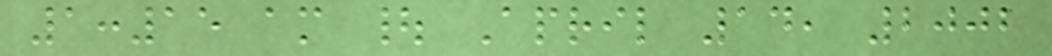1:15 am | April 14, 2002
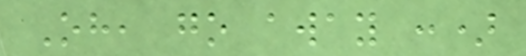Oh, go away :)
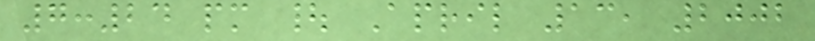7:24 pm | April 13, 2002
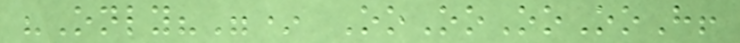"Only?"* OoOoOoOoH!
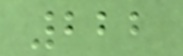222
